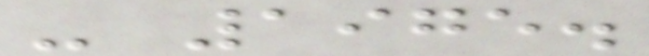- 1975.
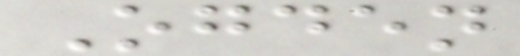Ogden
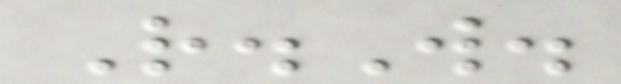R.W.
